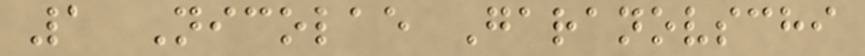1 Nicolae Garanovschi
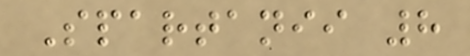Spartanii 8
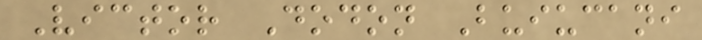Victor Dodon Buiucani
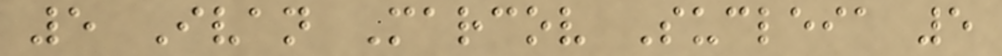5 Ivan Marcov Sucleia 5
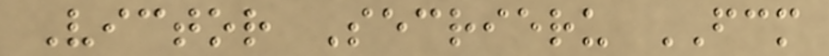Victor Secrieru FCM
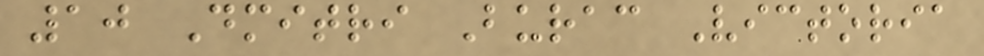10 Dmitri Burac Victoria
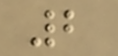2
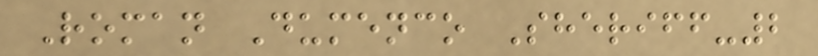Roman Dumenco Sheriff-2
